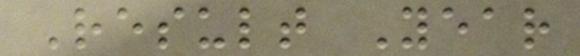Result Year
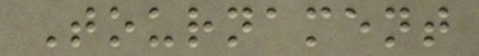Tournament
